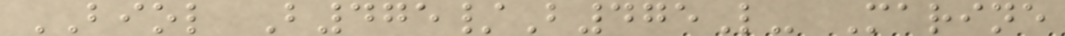BIOL B475/B475L- Marine
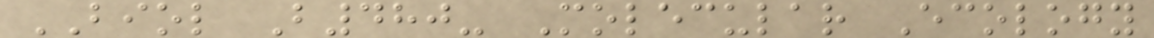BIOL B480- Molecular Ecology
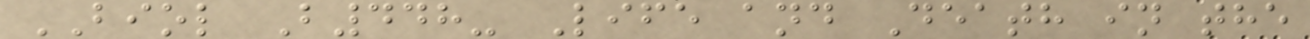BIOL B448- Life and Death in the
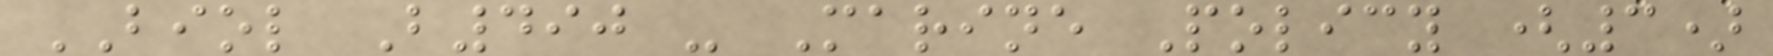BIOL B490 - Marine Policy (3)
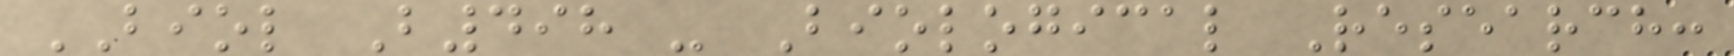BIOL B498 - Biological Research:
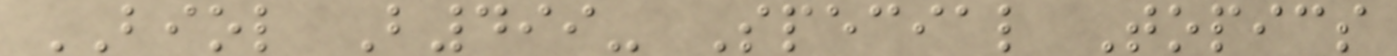BIOL B499- Special Topics
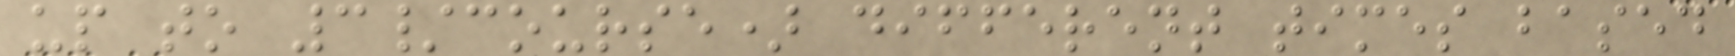up to 3/course) different times based
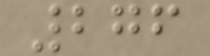276
